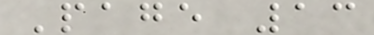Page 13
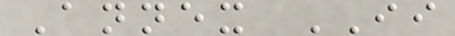Annex II
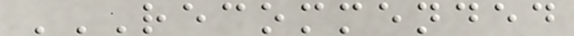RECOMMENDED
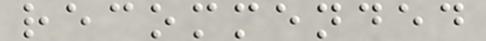recommended
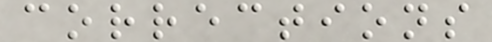corrections
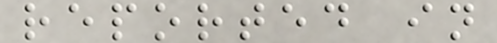reported in
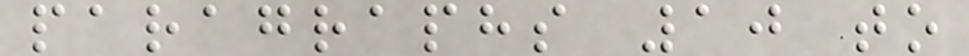paragraphs 10 to
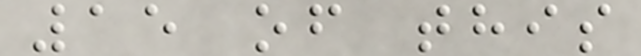15 of this
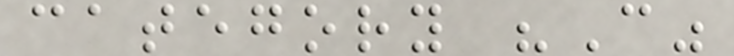category "C"
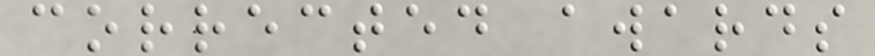corrected awards
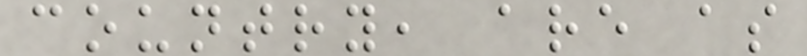country, are as
